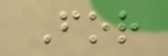For
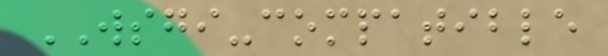WSGI-compatible
